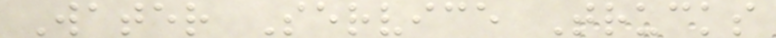Water Service Trucks
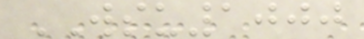WSU1000
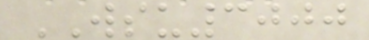WSU3000
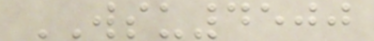WSU4500
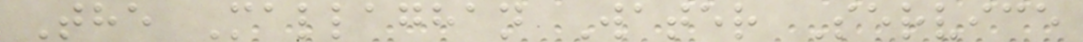The Mallaghan Water Service
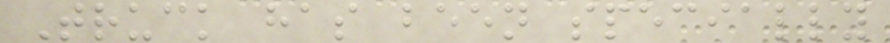Truck has been specially
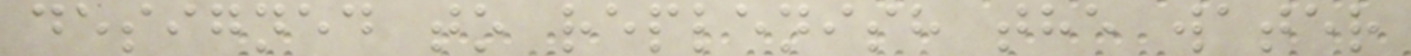designed to replenish the water
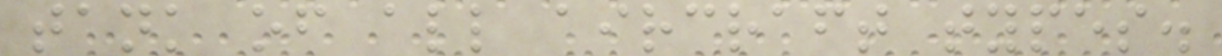tank of all aircraft types.
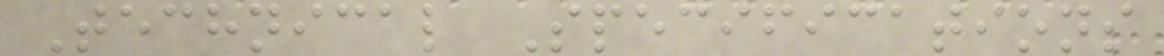Technical Specifications
